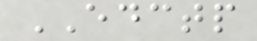EDCTP
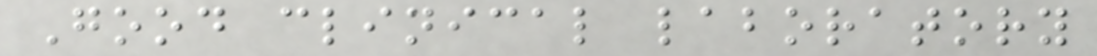Good clinical laboratory
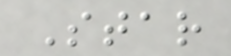Star
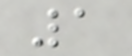1
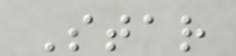Star
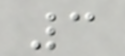3
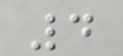4
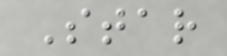Star
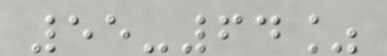55-64%
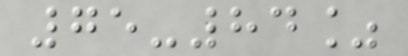75-84%
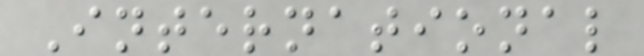International
